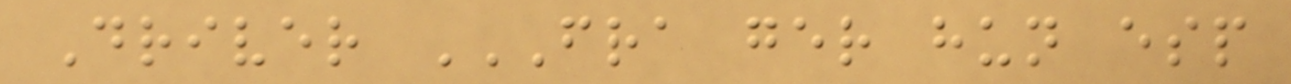Driver FRA GER HUN ESP
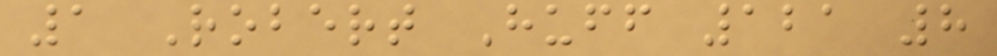1 Robert Huff 121 8
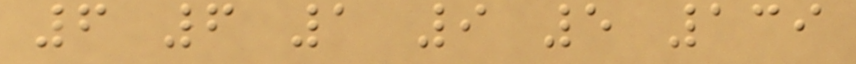6 6 1 9 5 139
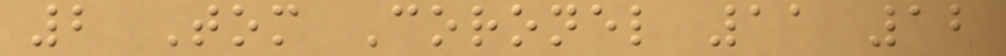2 Tom Coronel 11 12
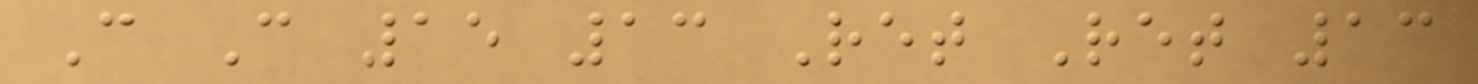C C 15 13 Ret Ret 13
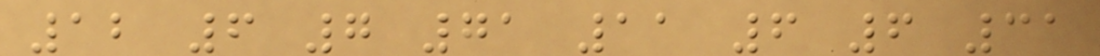12 6 7 71 11 6 6 31
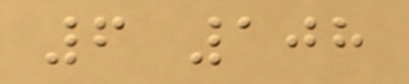6 108
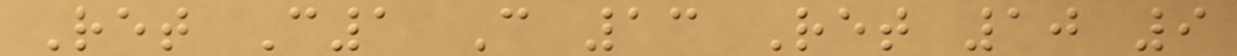Ret C1 C 13 Ret 10 9
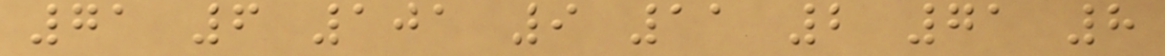71 6 101 9 11 2 71 8
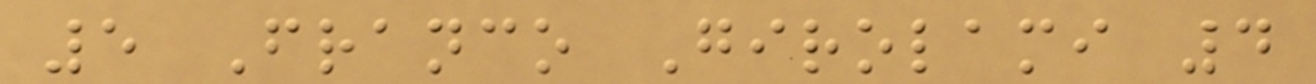5 Franco Girolami 4
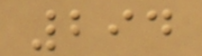294
